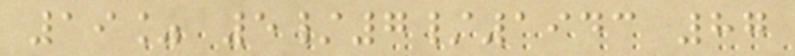19% 5/7/1943 87
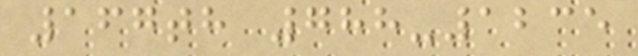167th 788-1235
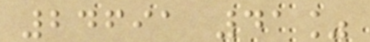24691 41%
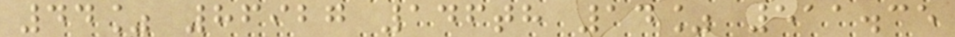44% 86927 146th 14% 511.35
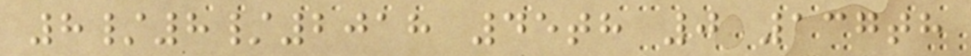8/8/2018 45th 0 137th
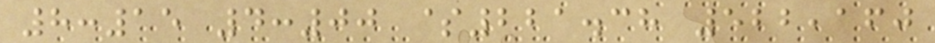8:15 4:00 $221.38 522,160
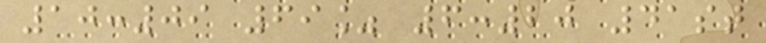10:09 69% 6:20 41st
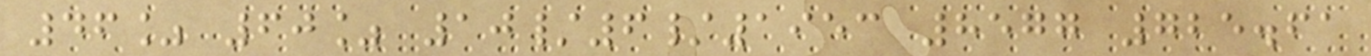46% 60% 10/6/1953 8577 725.61
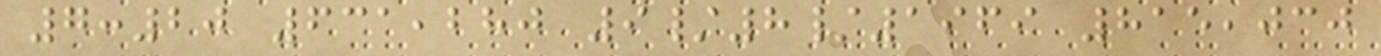7:20 631,280 9/8/1969 815,030
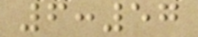6:57
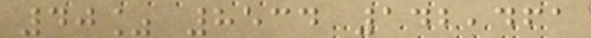40% 8534 142,461
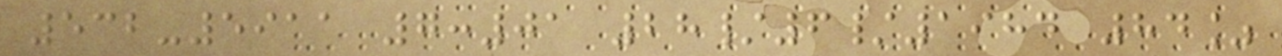532-5911 7:01 28/6/1984 84%
